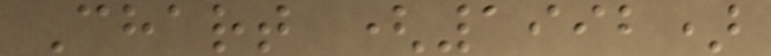Chart (1992)
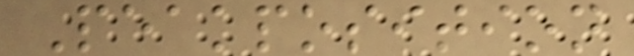Peakposition
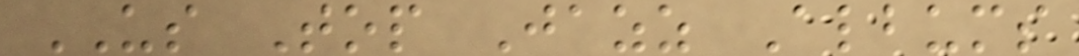US Top Jazz Albums
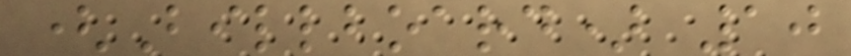(Billboard) 10
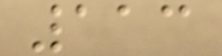113
